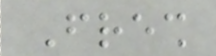Fresh
